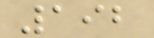192
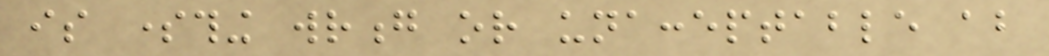is something wrong or unacceptable about
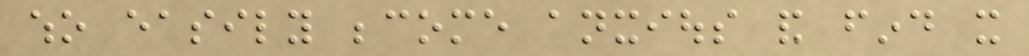who easily become anxious and find it
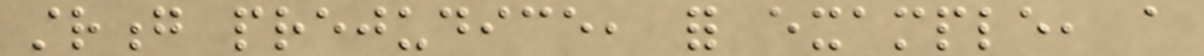strong prejudice, for example, a
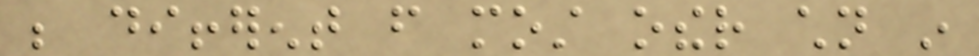be different from most other children in
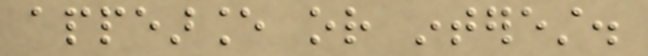appearance or interest.
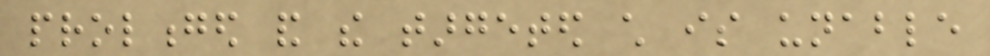prolonged and the targeted child is unable
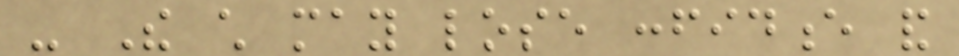- The child may lose confidence and
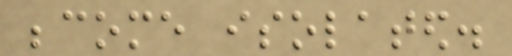become isolated.
